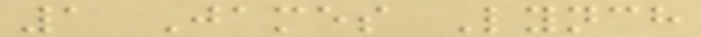1 James Lynch
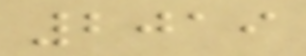2019
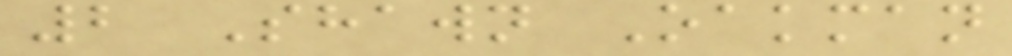2 Shawn Oakman
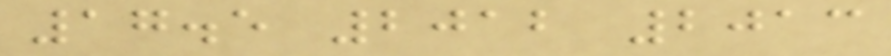17.5 2012 2013
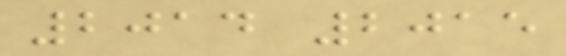2014 2015
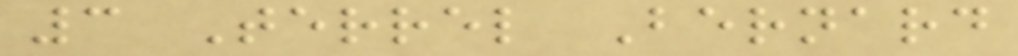3 Terrel Bernard
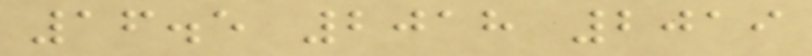16.5 2018 2019
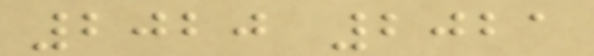2020 2021
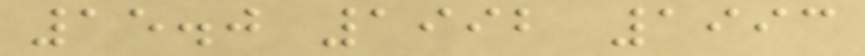15.0 1992 1993
